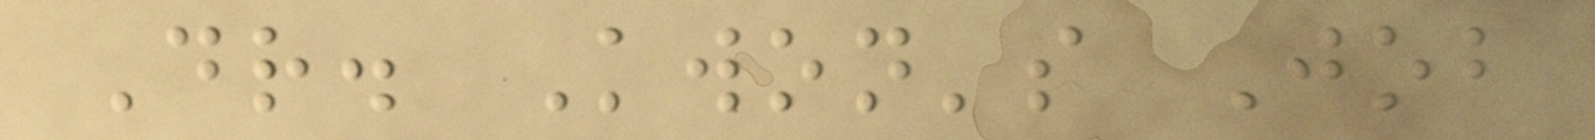Dr. Kwon's Job
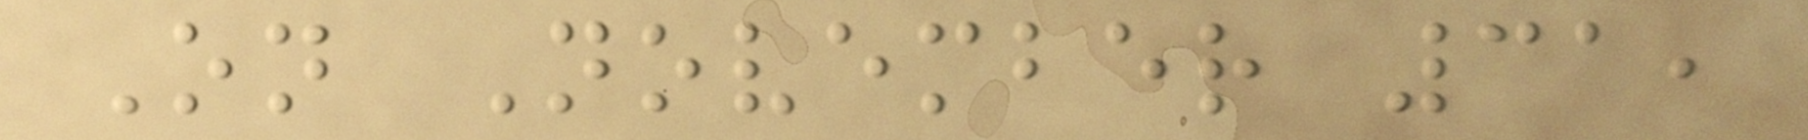On November 31,
